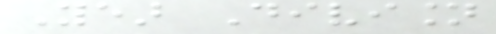Year Division
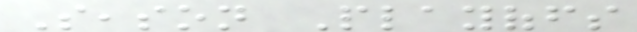Season Playoffs
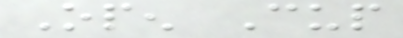Open Cup
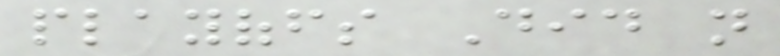playoffs Did not
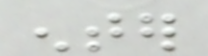enter
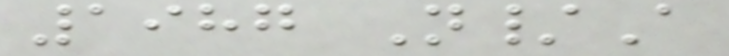1987 N/A
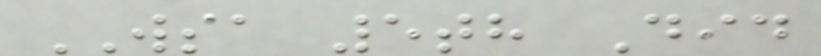WSA 5th Did
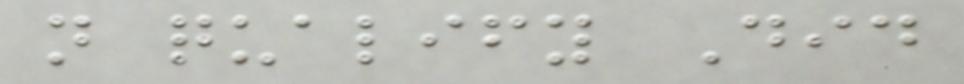not qualify Did
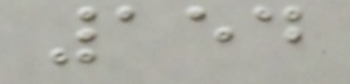154
